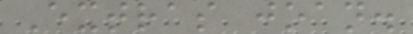Extras joan.
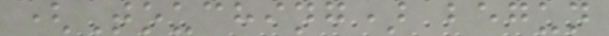(Touching) begun
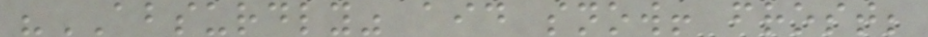"ABSURDLY" aid snow! frost;
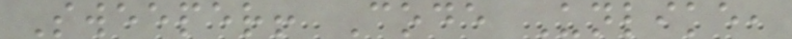Sweeper! Code Unlike,
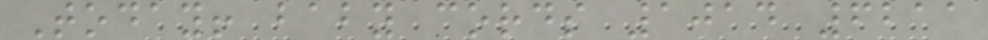Today! baby cords 1014 6211
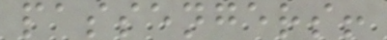passengers!
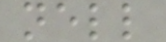nell
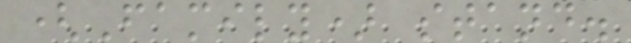(Family) stand.
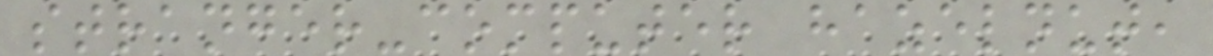stranger-computer hazelnut,
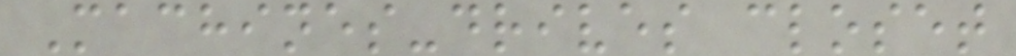Machines-drives closet
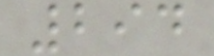294
